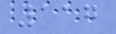117
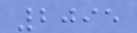2095
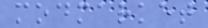modmarket
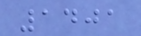1401
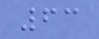63
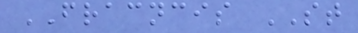FRACNCIS ST
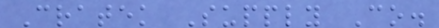Cratek Supply Co.
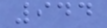944
